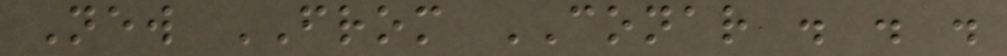New FROM CONAR . . .
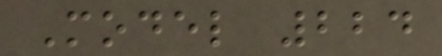Model 224
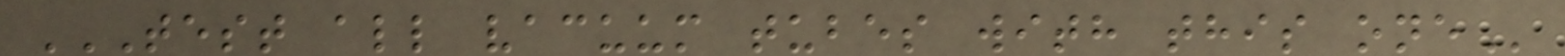TEST ALL VACUUM TUBES WITH THIS ONE
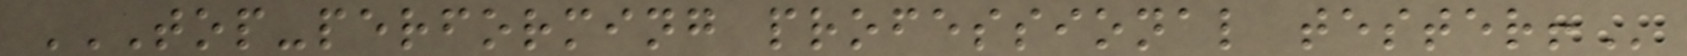TOP-PERFORMING PROFESSIONAL TESTER!
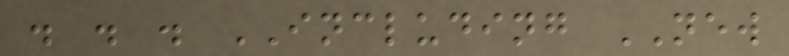. . . INCLUDING NEW
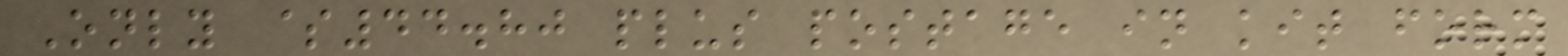Only $44.80 plus postage in kit form
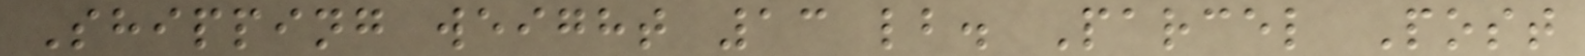Shipping weight 13 lb. Parcel Post
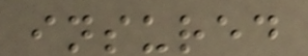insured
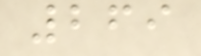269
